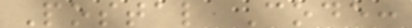Postal Code:
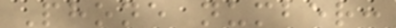Phone number:
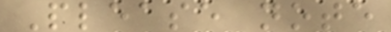Please note
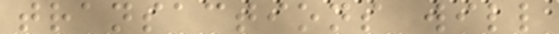transactions will
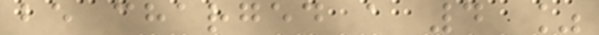be charged a 4 %
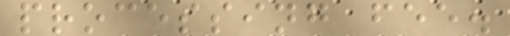processing fee.
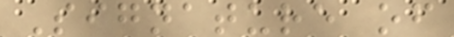Signature of
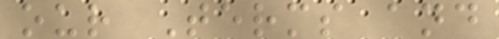our Terms and
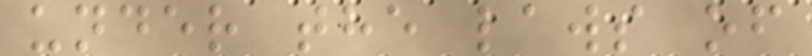under the laws of
